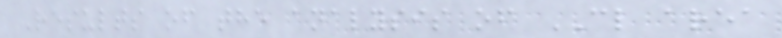Results of the analysis of CL area
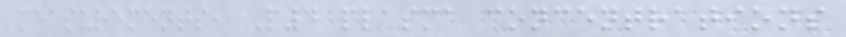measurements, P4 plasma concentrations
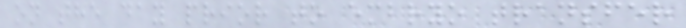on the day prior to embryo transfer
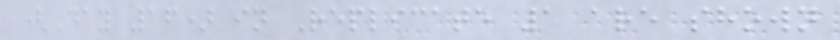(Day 16) in Replicate 1 are shown
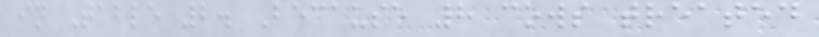in Table 2. Because 8 cows treated
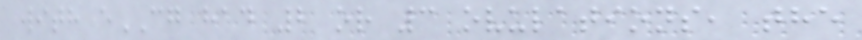with eCG had 2 or 3 ovulations, the
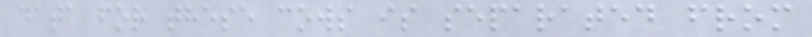data for these cows is separated from
